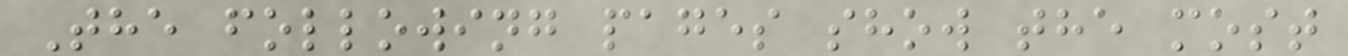The following pages show the most
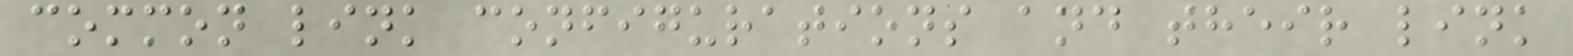common link configurations and their link
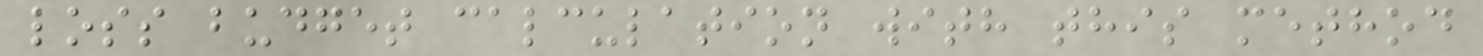loss budget calculation with this method
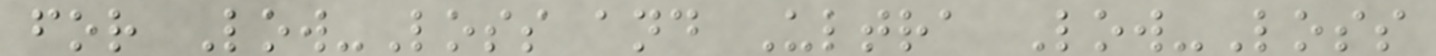for Low-Loss and Ultra Low-Loss
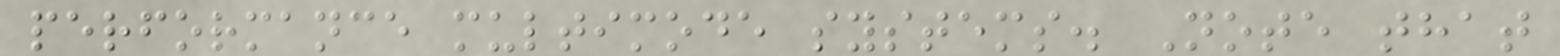performance multimode systems. Note that
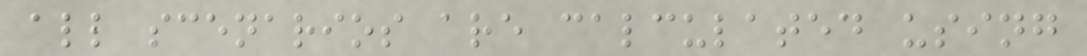all scenarios are calculated using
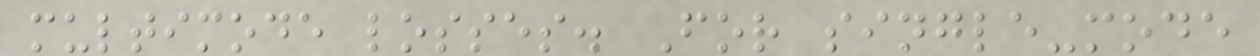multimode losses. For single-mode
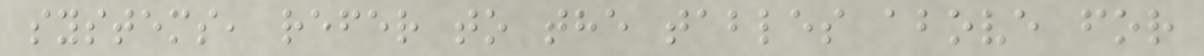systems, refer to the tables above for
